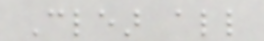Clear all
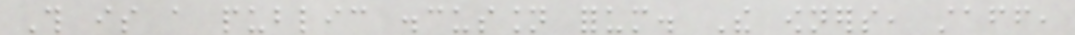This is a public discussion forum. The owners, staff,
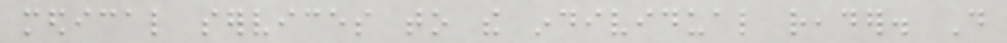medical services to the individual reader. Do
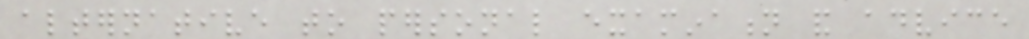alternative to personal examination and advice
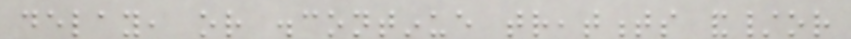delay, or discontinue treatments and/or
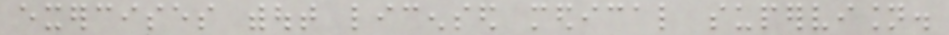exercises without licensed medical supervision.
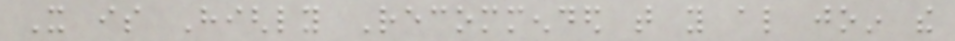It is Highly Recommended that you also join the
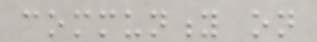community on
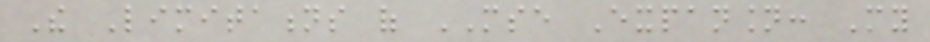The Limitations of MSE Expansion: My
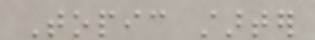Topic starter
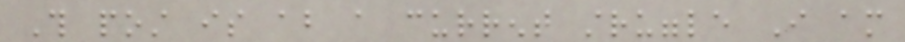This post is about a current struggle I am
